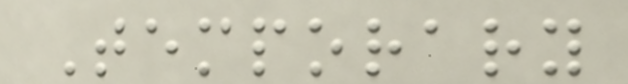Temporary
